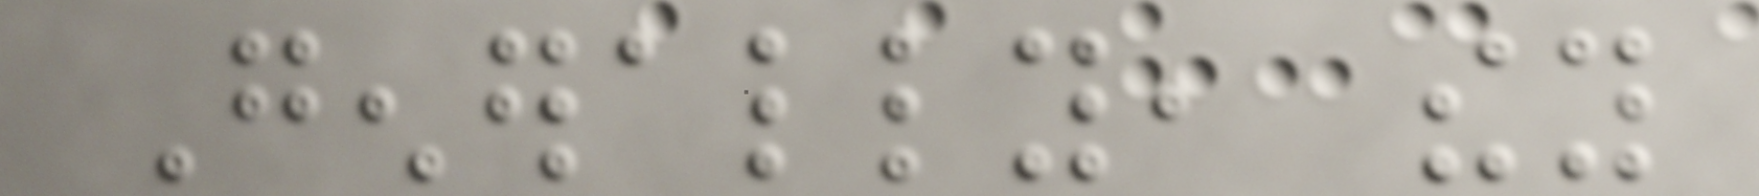Generally, they
